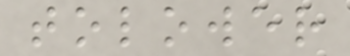tolower
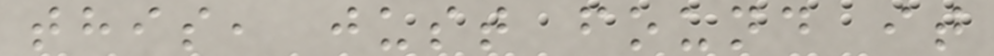this, just found it
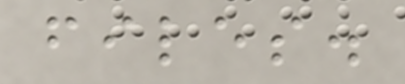files.
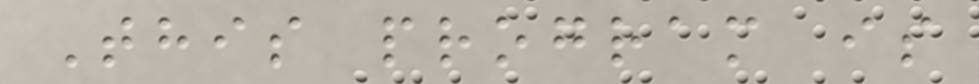This program is
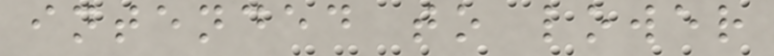intended to lower
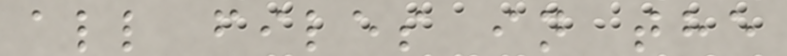all files in the
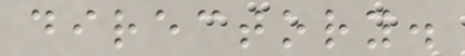directory.
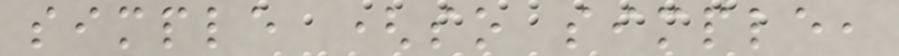simple (so simple,
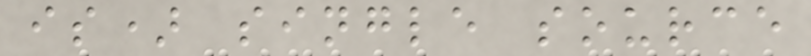is) single source
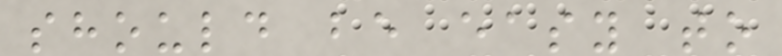should be easy to
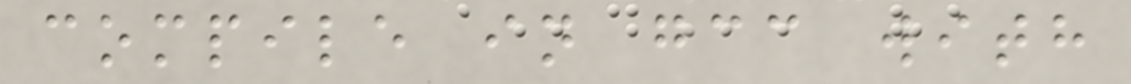compile in gcc with
